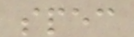spec
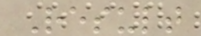Result
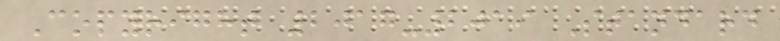Copyright 2017-2019 Standard
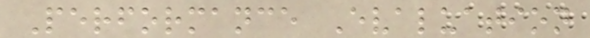Performance Evaluation
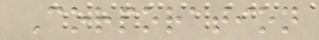Corporation
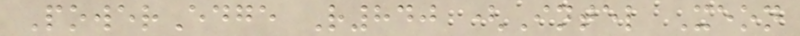PowerEdge R840 (Intel Xeon
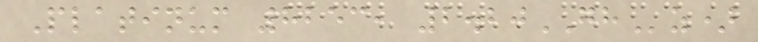Platinum 8253, 2.20GHz)
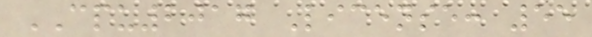CPU2017 License: 55
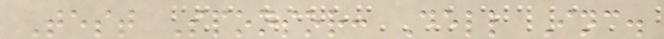Test Sponsor: Dell Inc.
